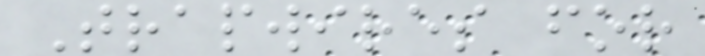Trapwires for
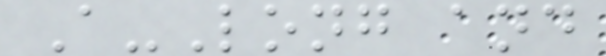A-Long and
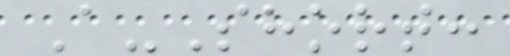A-Short:
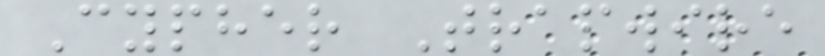Cypher Trapwire
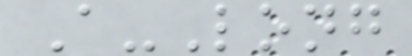A-Long
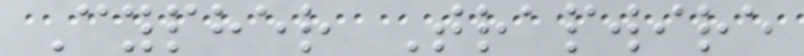Cypher Trapwire
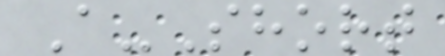A-Short
